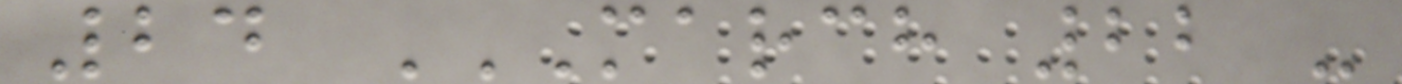24 MARCH 22 -
